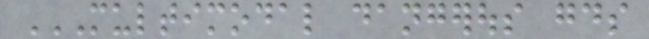MULTIMODAL DANGEROUS GOODS
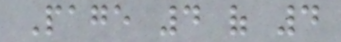Page 4 of 4
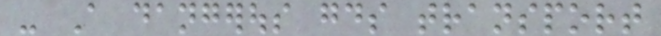- A dangerous goods transport
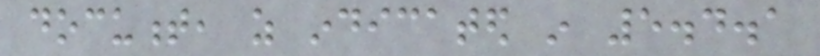document, as indicated in 5.4.1
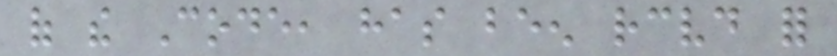of the Code, has been received for
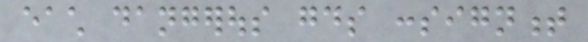each dangerous goods consignment
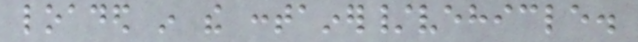loaded in the container/vehicle.
